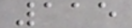115
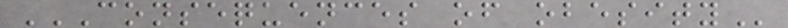CONSEQUENCES OF OBESITY
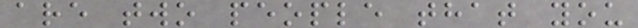are two people that you
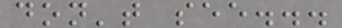don't see...
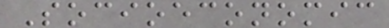Socioeconomic
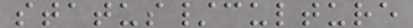status/culture
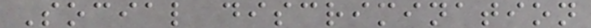Social discrimination
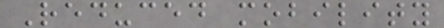Reduced mobility
